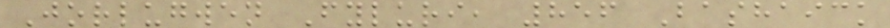Jorlugwen Fyluri, 856 Bashaick
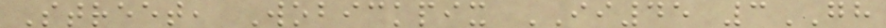Street, Wobickpix II45 3GH
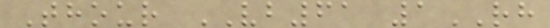Thour VB61 1RH
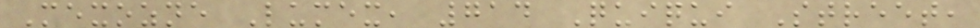Mexozne Lumex, 714 Quiqui Street,
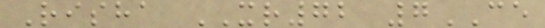Risha XR72 7CE
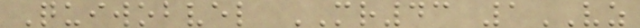Quiwobvel MR43 1VZ
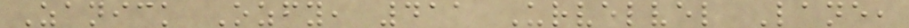Zanick Ozfy, 411 Urvelvel Lane,
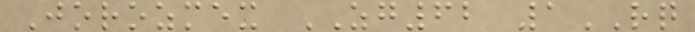Jorozmex ZG62 1RQ
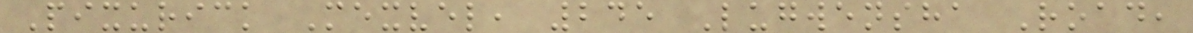Pixurick Mexvel, 245 Lugwensha Road,
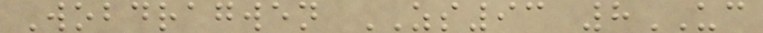Wobdragwen ZS93 8UC
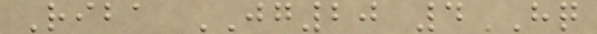Riba JG20 4HQ
